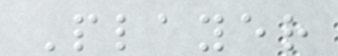Player
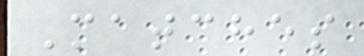Matches
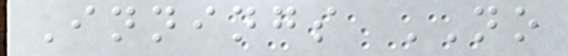Innings NO
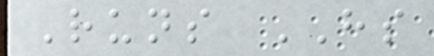Runs HS
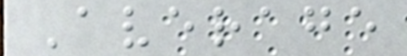Average
